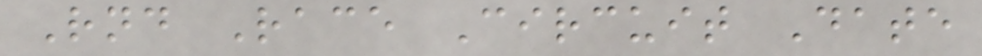Rnd Race Circuit Date
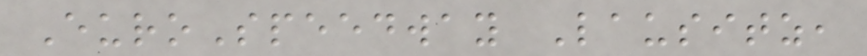EuroSpeedway Lausitz,
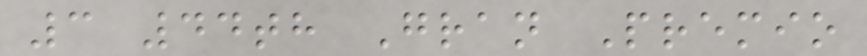3 44th Gran Premio
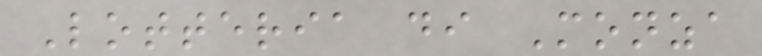Lotteria di Monza
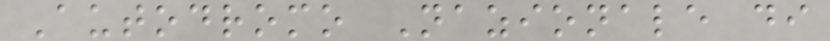Autodromo Nazionale di
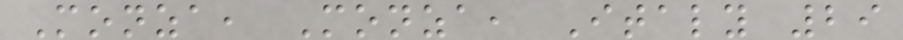Monza, Monza, Italy 29
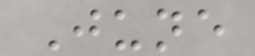June
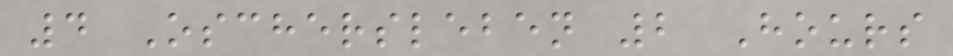4 Oschersleben 2 Hours
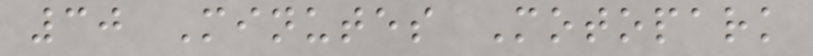30 Minutes Motopark
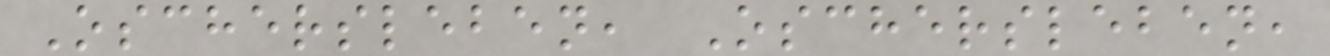Oschersleben, Oschersleben,
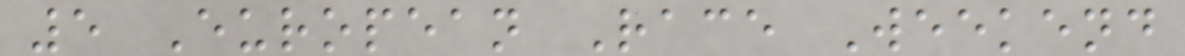5 European Race Weekend
